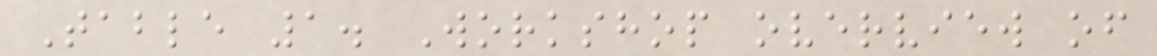Table 1. Workshop overview of
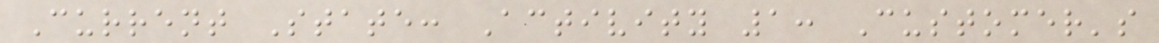Current State: Activity 1: Customer's
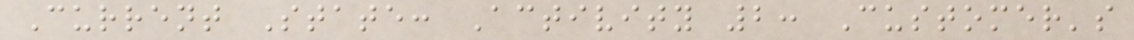Current State: Activity 2: Customer's
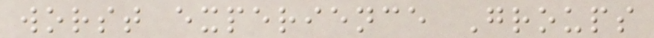worst experience Groups
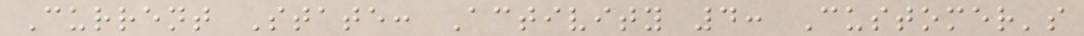Current State: Activity 4: Customer's
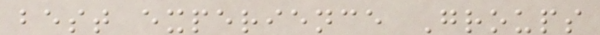best experience Groups
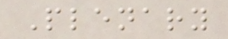Plenary
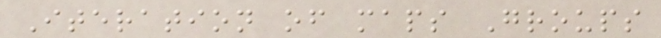Iteration of maps Groups
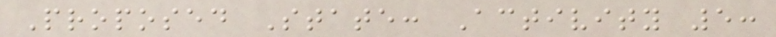Proposed State: Activity 5:
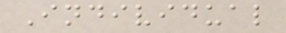Individual
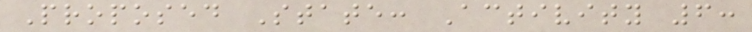Proposed State: Activity 6:
